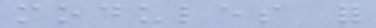modules for
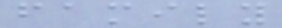family
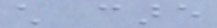child care
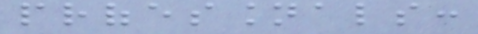professionals:
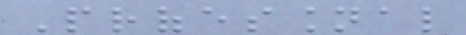Professional
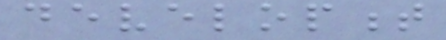development
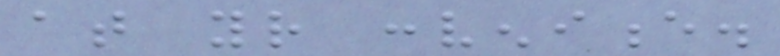at your convenience.
